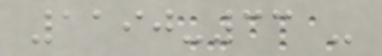1190-33 -
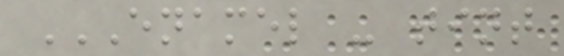ENAMEL - TINT
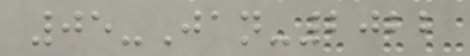05-Jan-2022
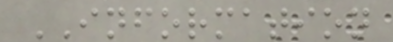INFORMATION
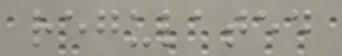regulated
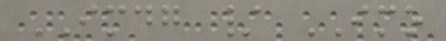IMDG / IMO
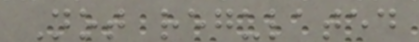Not regulated
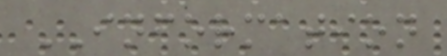INFORMATION
